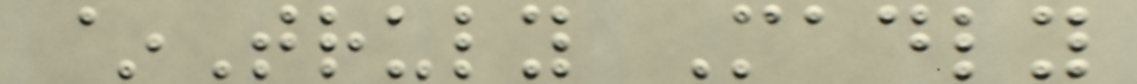~Truly Madly
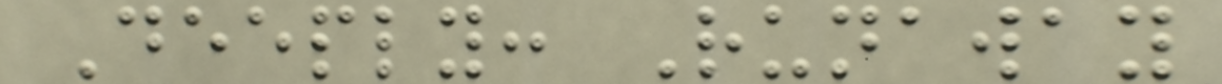Deeply: Runaway
